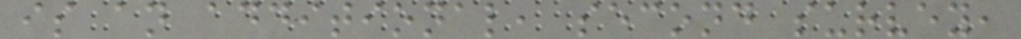is an additional, second survey,
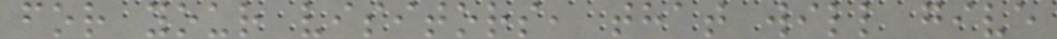for your visitors, that will give
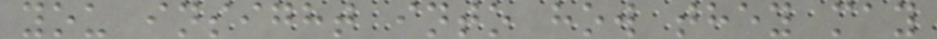you insight into how they may
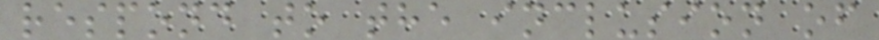respond to the inclusion of
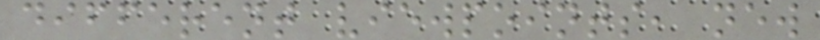different viewpoints, new
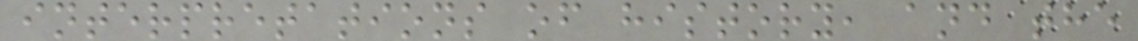interpretations of history, and the
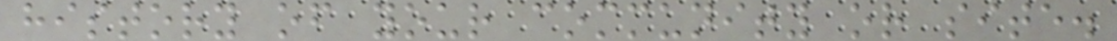history of your community or site.
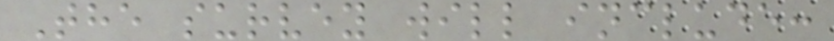The survey will include:
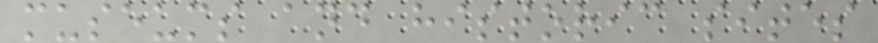museums and historic sites
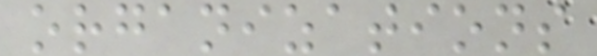organizations
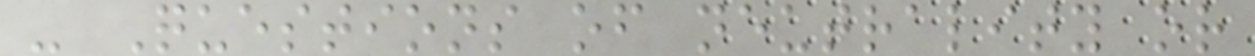- Questions of neutrality or
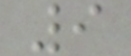9
